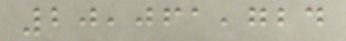20,061,724
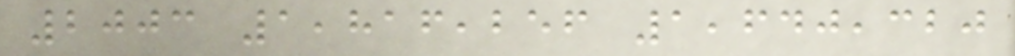2003 1,816,256 1,640,320
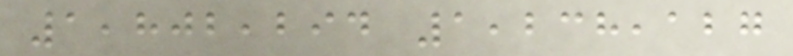1,802,294 1,238,127
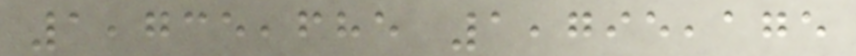1,735,685 1,795,175
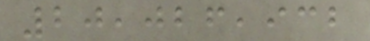20,026,932
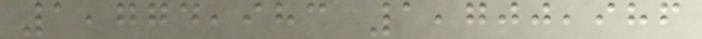1,774,983 1,700,986
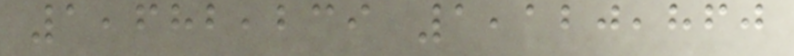1,682,239 1,120,860
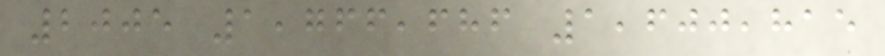2005 1,766,686 1,600,815
